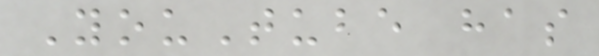YouTube has
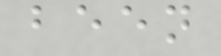been
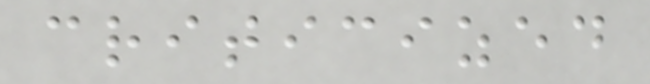criticized
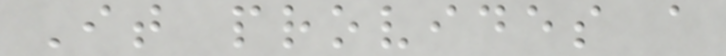It provides a
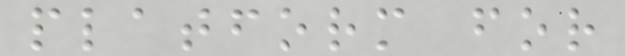platform for
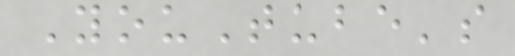YouTube's
